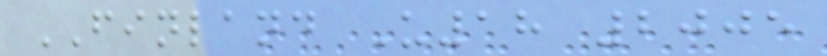FINLAND U18 2005
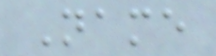Name
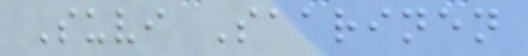Suvi Saarinen
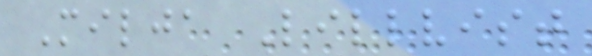Milja Lillvist
